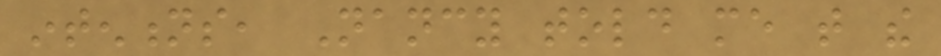intentions, Nancy told me that the
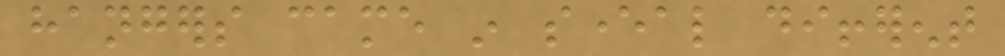hangers came in several different
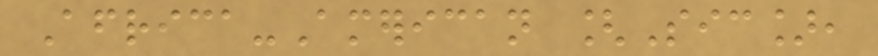Africa-American [Sic],
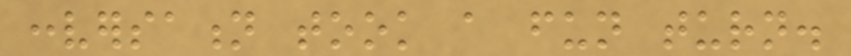conversation took a fun turn.
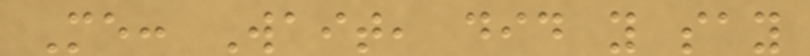Me: Wait, did you say
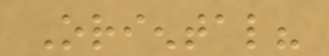Oriental?
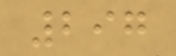297
